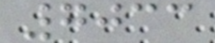7033
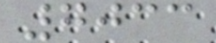7033
